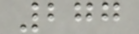277
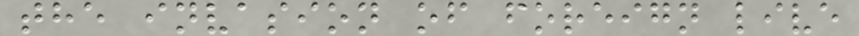the invasion of foreign live
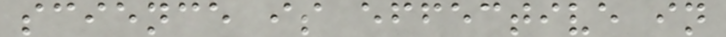science is effective in
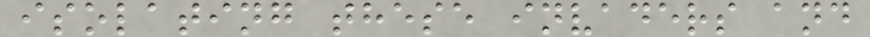isolating these invaders and
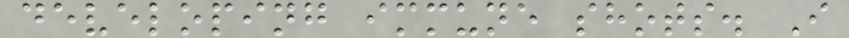developing immune shots. I
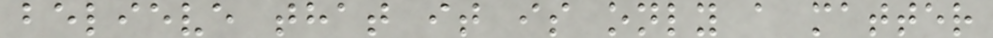believe that it is only a matter
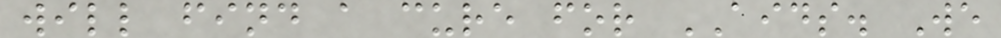will find a cure for AIDS. We
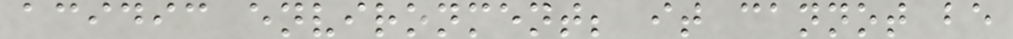acidic environment; it cannot be
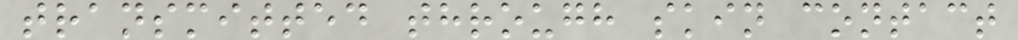transmitted through skin contact
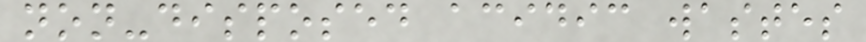non-disposed acidic wastes
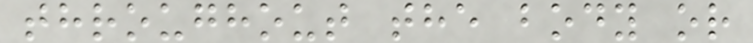throughout the body or
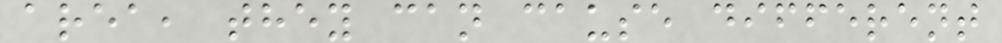area, they can cause different
